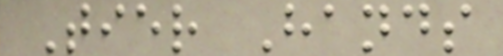Tier Hands
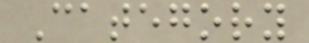Category
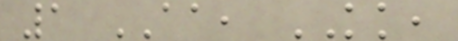1 AA, KK,
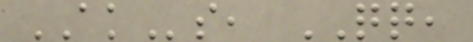AKs, QQ,
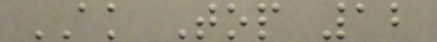AK Top 12
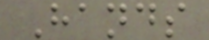Hands
